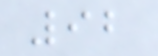92
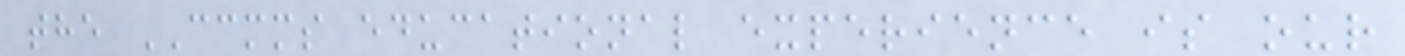the CCMMS educational experience is our
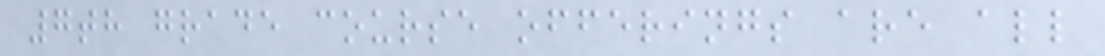7th grade course offerings are all
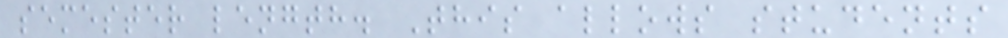semester length. This allows students
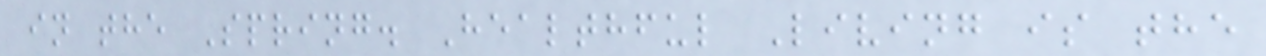in the Spring. Healthful Living is the
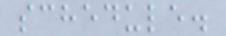schedule.
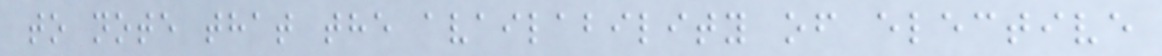to note that the availability of elective
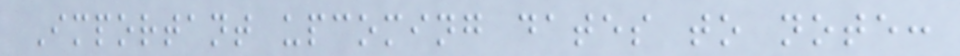Important upcoming dates to note:
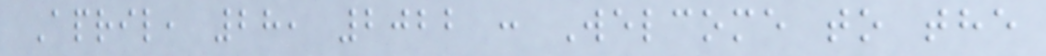April, 28, 2022 : Welcome to the
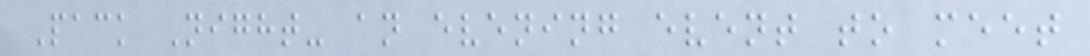Pack Night- an evening event to meet
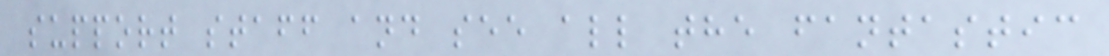support staff and see all the fantastic
